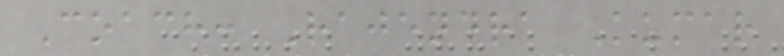Coach: Rajendra Kumar
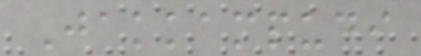Jakkampudi
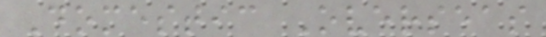Domestic Overseas
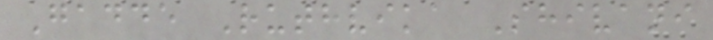Gadde Ruthvika Shivani
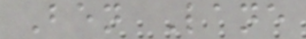Ben Lane
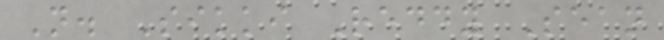N. Sikki Reddy Sean
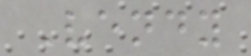Vendy
